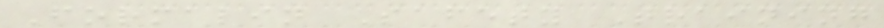Formalin Safety Training
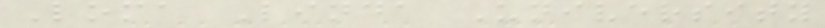Loma Linda University
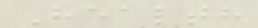Health
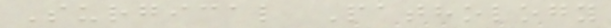Surgical Pathology
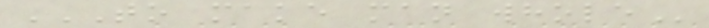TO MAKE MAN WHOLE
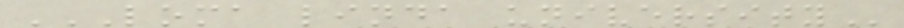LOMA LINDA UNIVERSITY
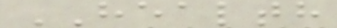HEALTH
